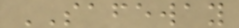SAFEWAY
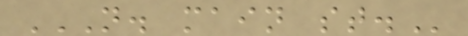N. MAIN ST.
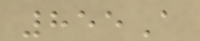855A
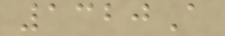1320A
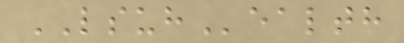LSUHealth
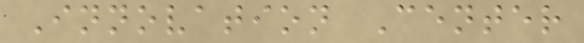Innovation Center
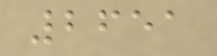2651
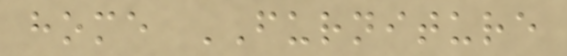home FURNITURE
